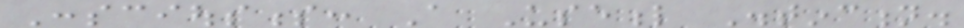Consciousness: A Useful Distinction.
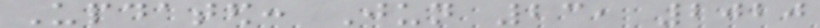Updated: Jun 23, 2020
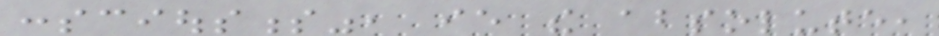consciousness", ie the absolute,
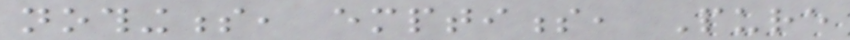nothingness, emptiness, Pure
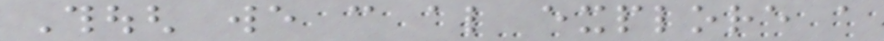Though we can also explore a
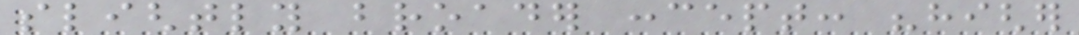slightly broader concept: "higher
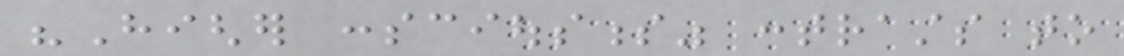"Higher consciousness" contrasts to
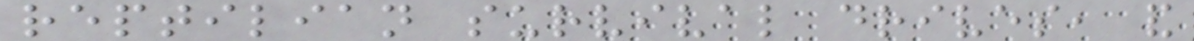reptilian survival drives, and
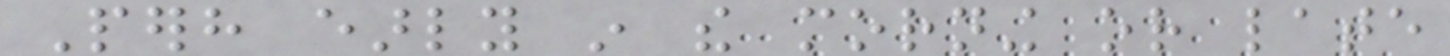Perhaps early in the morning or late
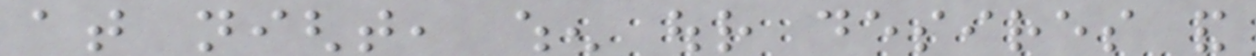at night, when our desires and
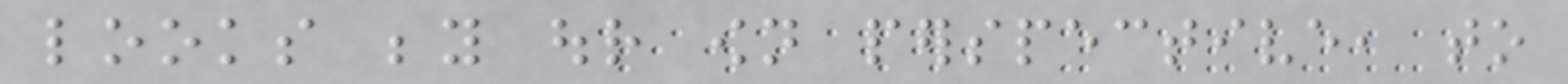looks beyond our own perspective, to
